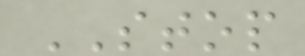STOP
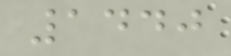1440
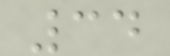34
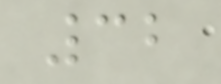32
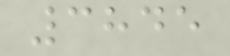3845
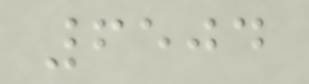6504
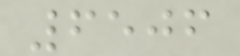6506
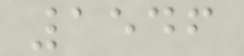1546
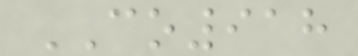CO918
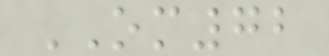OM72
